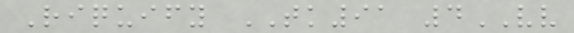Riquify TK91 4VV
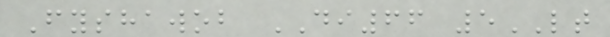Fyshawob DI66 5LT
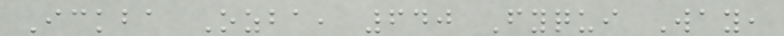Ickba Ozba, 640 Fyqui Way,
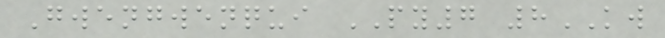Gwengwenqui PY7 8KW
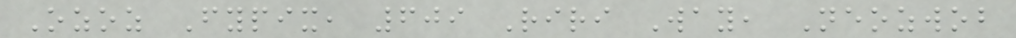Ozoz Fypix, 609 Riri Way, Neozwob
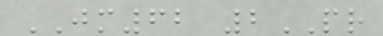JM62 2PR
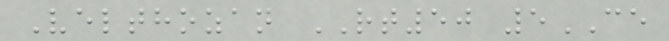Velthozan RT50 5CE
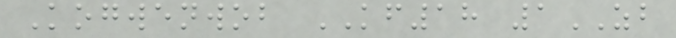Kogwenwob KF18 1ZB
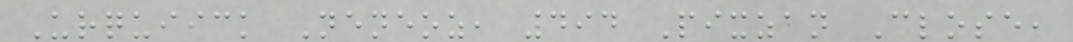Urquiick Neneoz, 494 Pixzan Close,
